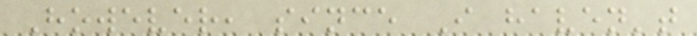However, since I haven't
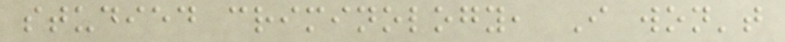studied criminology, I won't
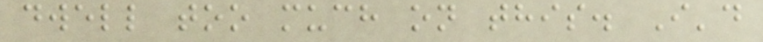dwell too much on this. I'd
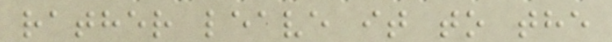rather leave it to the
